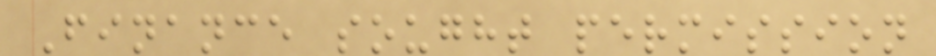Finance sought permission
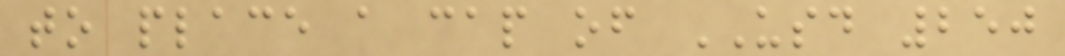to place a cap of USD 250
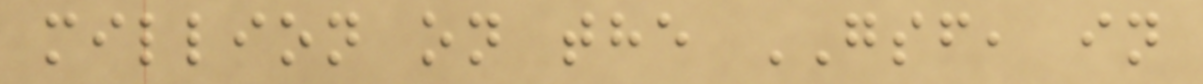million on the GSF, in
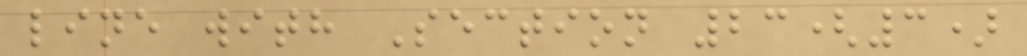line with Section 23(3)
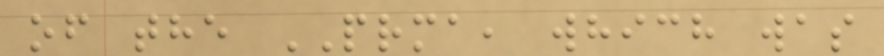of the PRMA, which was
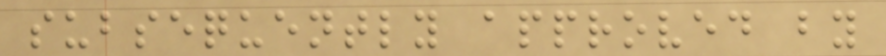subsequently approved by
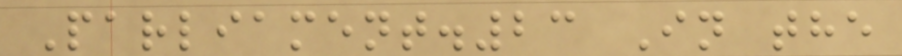Parliament.23 In the
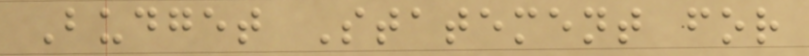Budget Statement for
